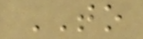TO
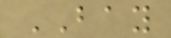BAY
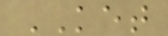KET
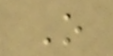O
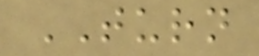TURN
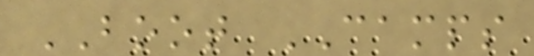BOOT CAMPS
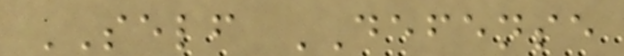SELF DEFENSE
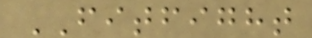FITFIGHT
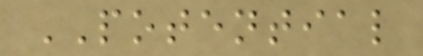POTENTIAL
